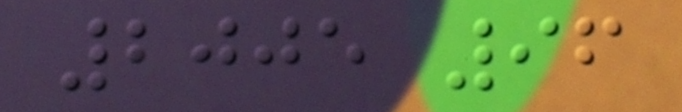2005 96
